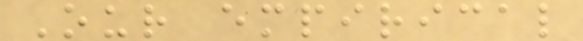Our empirical
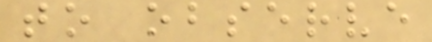to observe
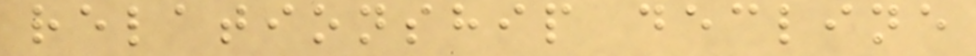relationship decline
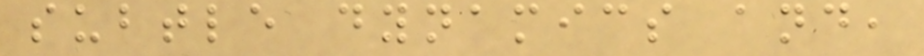subtle dynamics and,
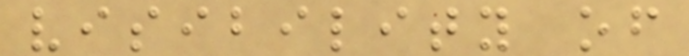visibility of
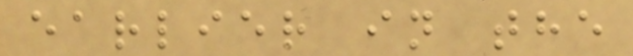earlier in the
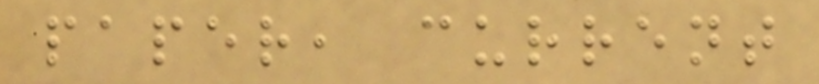paper, current
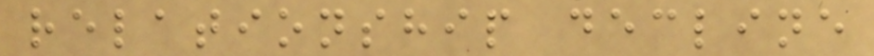relationship decline
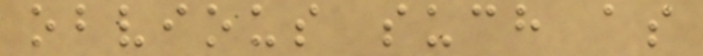obvious such as
